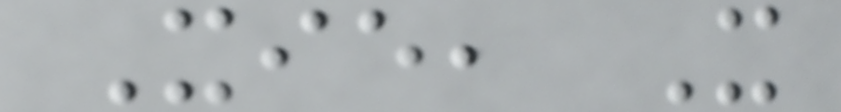Xie, X
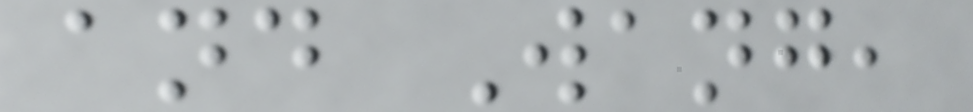and Wang,
